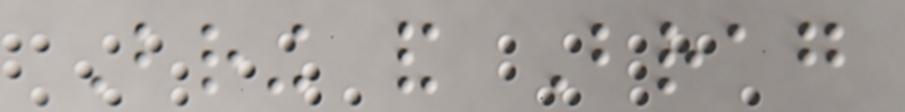Bring and Brag
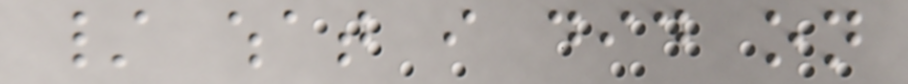/ what i did on
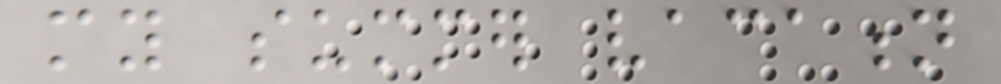my summer vacation
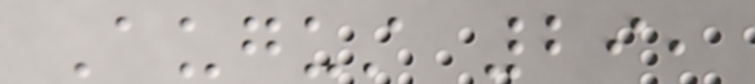August 29,
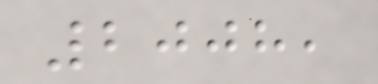2008,
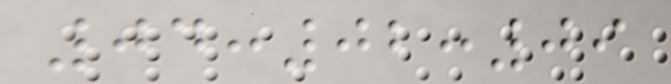04:02:09
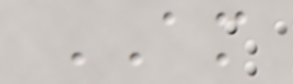AM
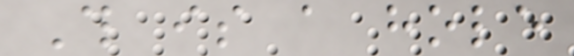This is a hole
